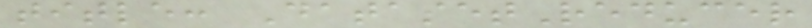title: DatasetReducer
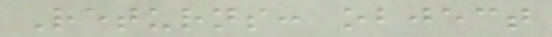Returns: object
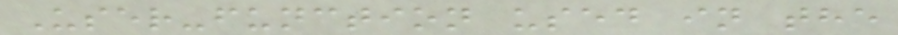User-function used in the
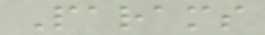Params
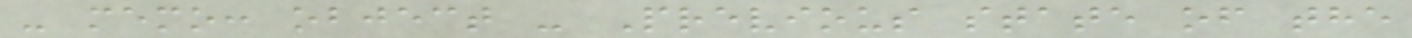- memo: object - Previous state of the
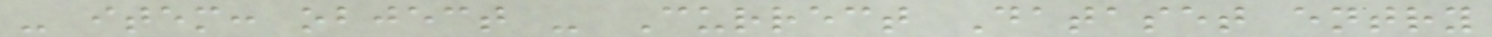- item: object - Currect Dataset entry
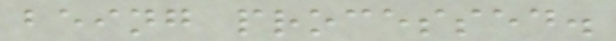being processed.
